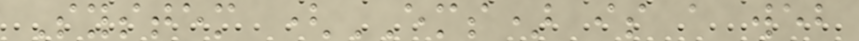System (EMS) is a web
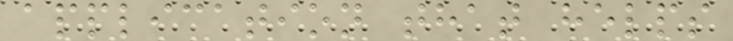application that helps
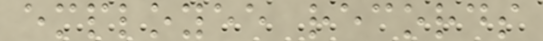employee records
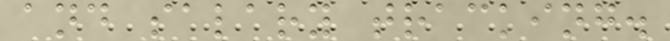and salary tracking.
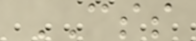CSS
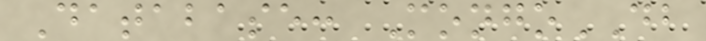Database: MongoDB
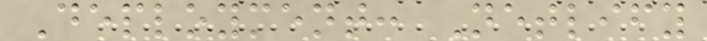Deployment: Netlify
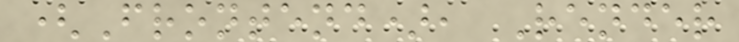(Frontend), Render
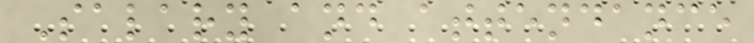Salary and attendance
